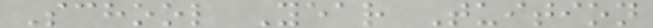School Year Tuition
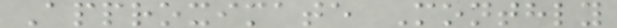Approximate Monthly
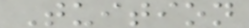Tuition
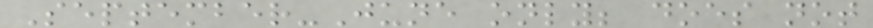September-June only; does not
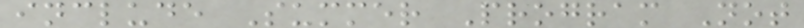include Summer Program Not
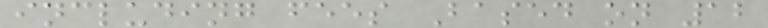including fees Based on 12
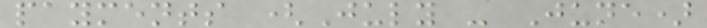payments (July - June)
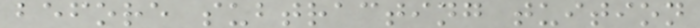before subtracting tuition
